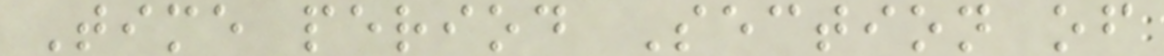Time period Section of
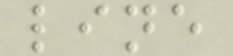line
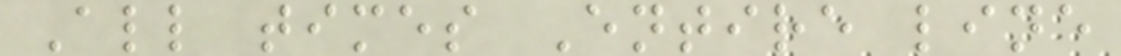All times Entire line
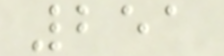251
